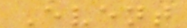Event
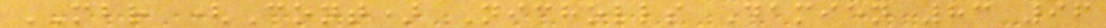MBR (Cont) Nicholls Damien 83 96
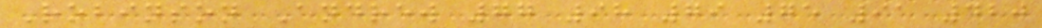Robinson Andrew 77 98 79 75 91 420
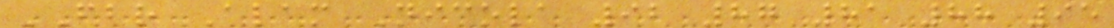FBR Alam Nicola 92 87 81 88 95
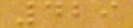429
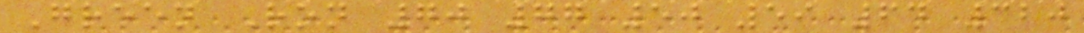Green Ron 70 77 50 59 64 320
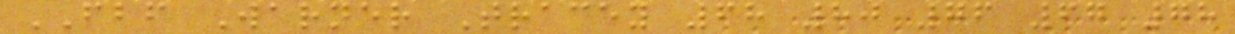FBF Warner Tracey 68 80 76 67 78
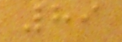89
